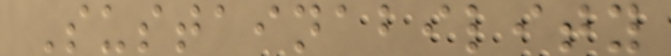Sustainability
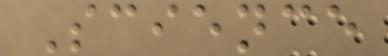Science
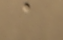a
